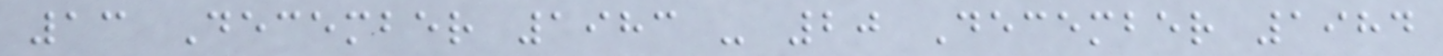13 December 1983 - 20 December 1984
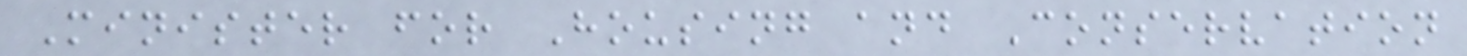Minister for Housing and Conservation
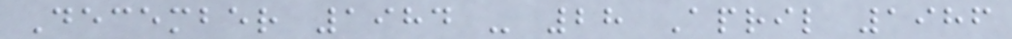December 1984 - 28 April 1986
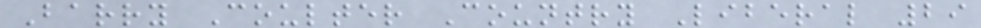Barry Coulter Country Liberal 29
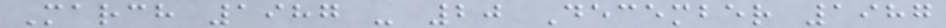March 1987 - 20 December 1987
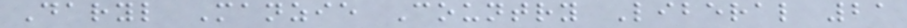Daryl Manzie Country Liberal 21
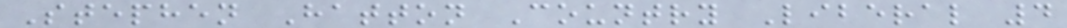Stephen Hatton Country Liberal 4
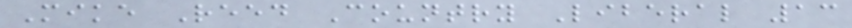Mike Reed Country Liberal 13
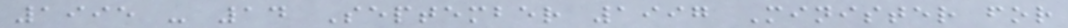1995 - 14 September 1997 Minister for
